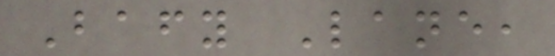Bafy Lane,
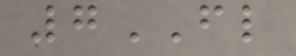7FL
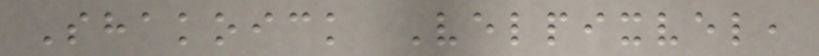Shakoick Velpixvel,
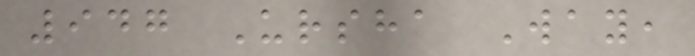947 Ursha Way,
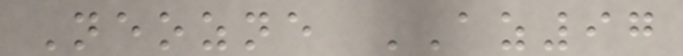Neozne AZ97
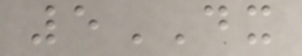5DX
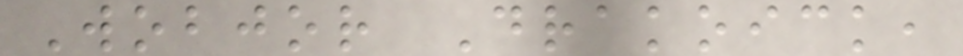Wobjor Drakoick,
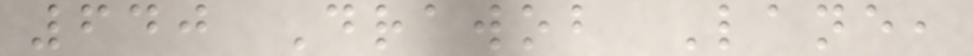640 Drawob Lane,
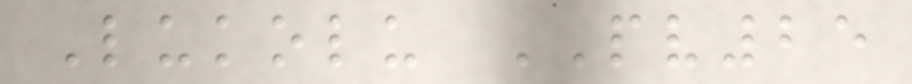Lukolu PV25
